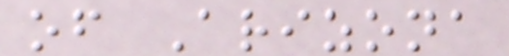of Arizona
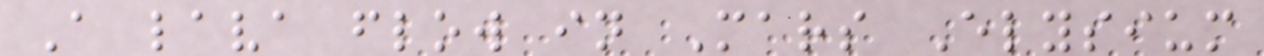A lava flow in Mars Elysium
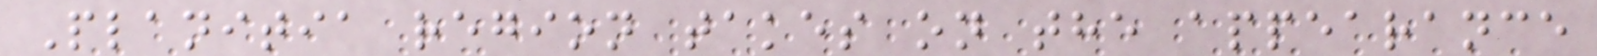Planitia region takes on the appearance
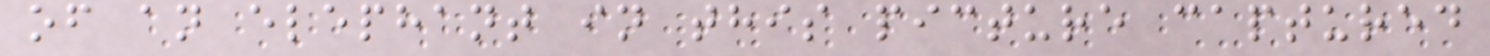of an elephant in this picture captured
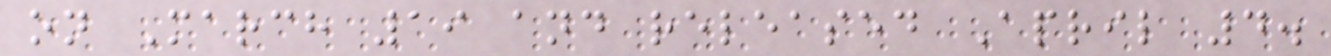on March 19 and released April 4.
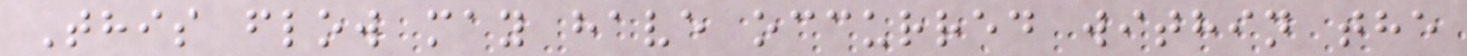This flow may have occurred within the
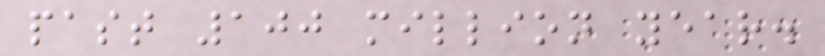past 100 million year.
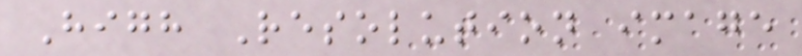High Resolution image
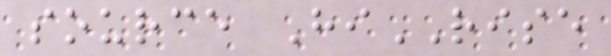source HiRISE
